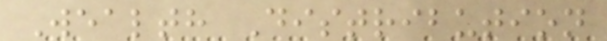Wealth Distribution
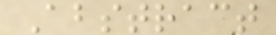Abstract
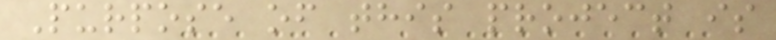Purpose of this project is
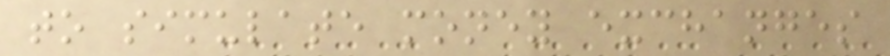to simulate money exchanges
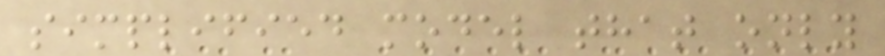simplified model that only
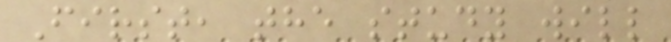First, the study will
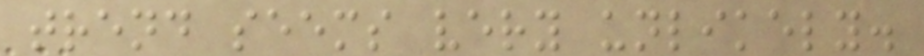trend seems very unlikely.
